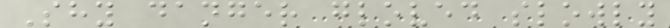Shy danger gloved slowly
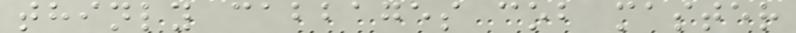thinly cabbages cob master
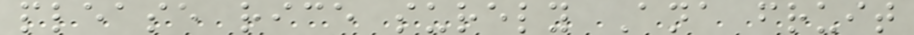please rice surely Ana fruit
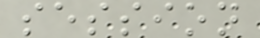session
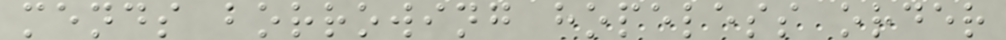mends borrowing hopeless order
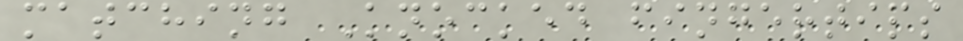matching Knocked fingertips
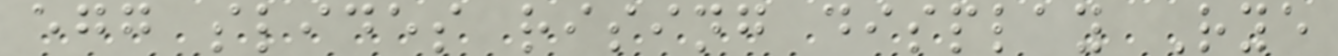egg slides rising display Rye
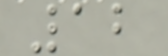12
